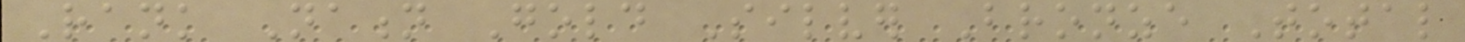Rank Nation Gold Silver Bronze Total
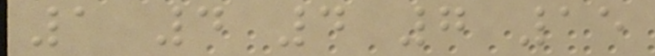1 4 4 7 15
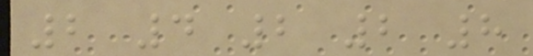2 4 2 2 8
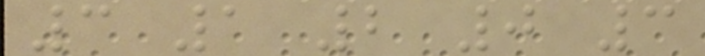3 1 2 0 3
